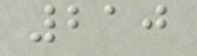210
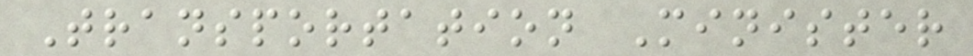Transportation Minister
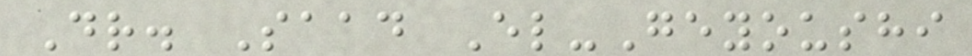Dr. Saad El-Geyoushi
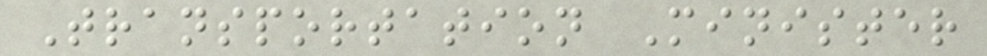Transportation Minister
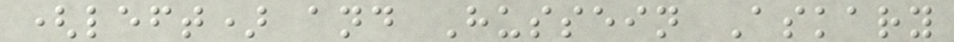(left) and Hussein Askary
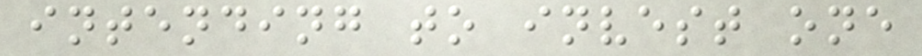intending to invest one
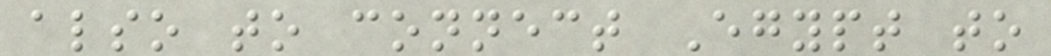also to connect Egypt to
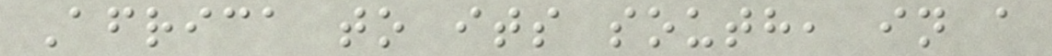Africa to its south, in a
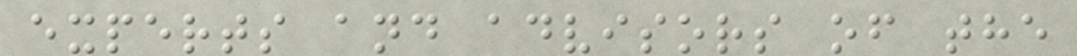experts and advisors of the
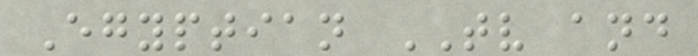Egyptian TV and
